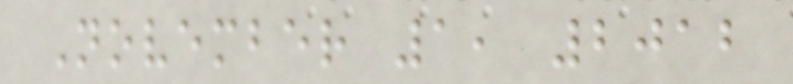November 1, 2012
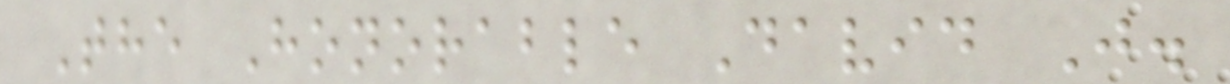The Honorable David J.
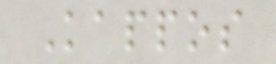Kappos
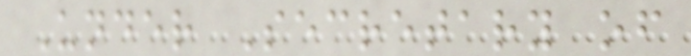Under Secretary of
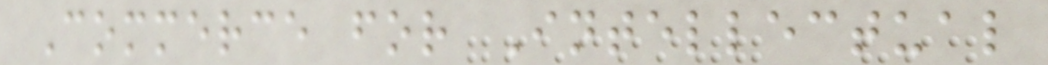Commerce for Intellectual
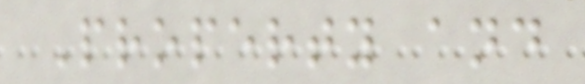Property and
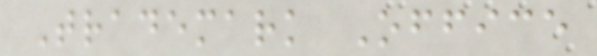Trademark Office
